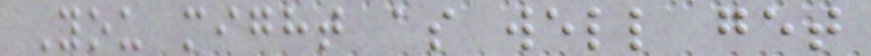You might as well get
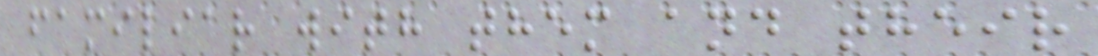familiar with them and their
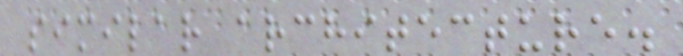similar architecture.
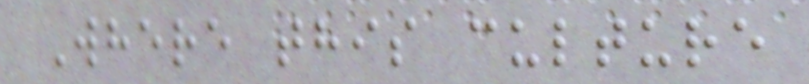Where this culture
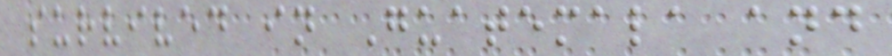survived in Guatemala and
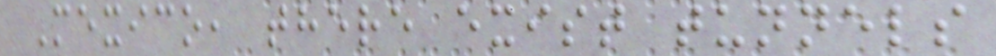Mexico, there exist tunnels
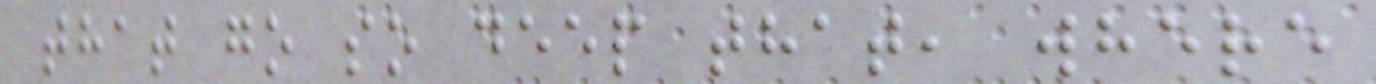that go so deep that, where
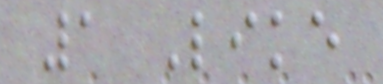1 Like
